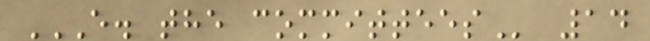E. THE COMMITTEES 14
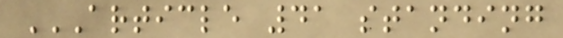ARTICLE 41 STANDING
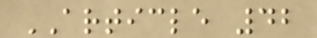ARTICLE 42
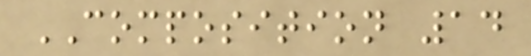COMPOSITION 14
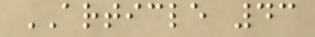ARTICLE 43
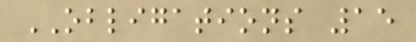OBLIGATIONS 15
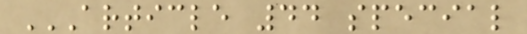ARTICLE 44 SPECIAL
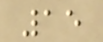15
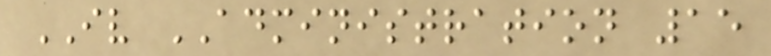IV ADMINISTRATION 15
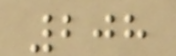208
